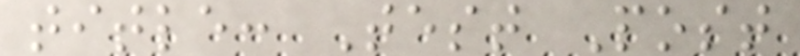title: Test Post
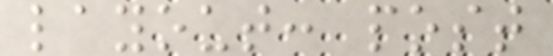layout: post
